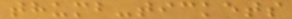thumb-tickets
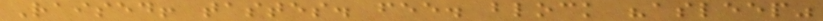Raised! tastes. fee. block "asleep"
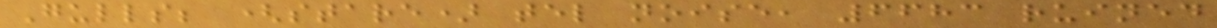Gulls; (stare) tel noise, 6683 ruined
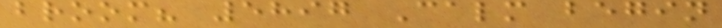broom? 5897 Calm begin
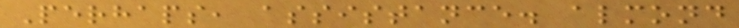Perhaps, assistance. almond
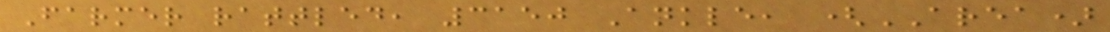Farmer rattled, 3150 Ankle, (AREA)
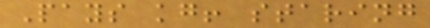Pays kg! staring
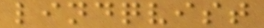lindqvist
